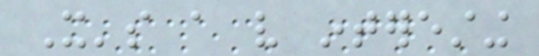It's a very interesting
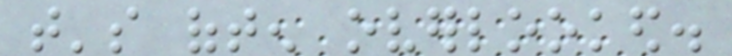that's often overlooked.
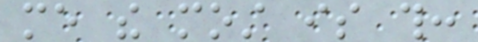me the most is this:
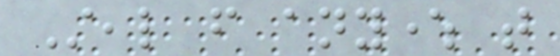Steal from anywhere that
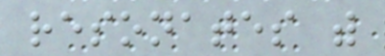resonates with
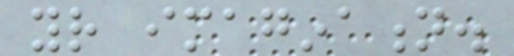your imagination.
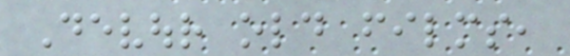Devour old films,
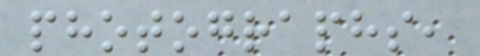photographs,
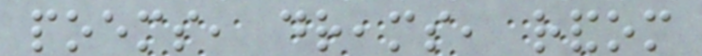poems, dreams, random
